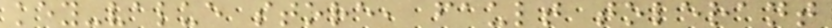key-value store, fault tolerant
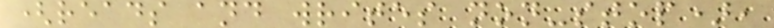(reads and writes non-stop),
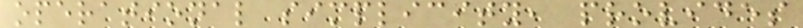operational simplicity, provides
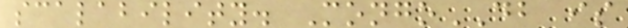scalability. MongoDB is
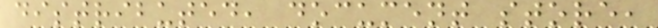distributed, document store,
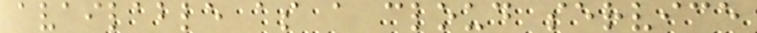available as a cloud service
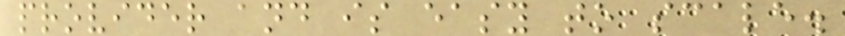provider and is easy to scale.
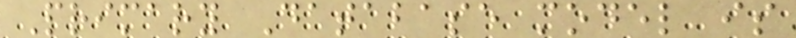Primary Database model is
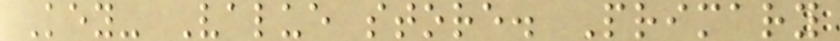Key- Value store. Primary
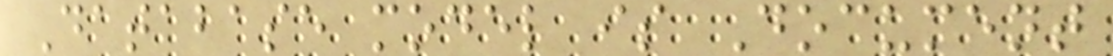Database model is Document
